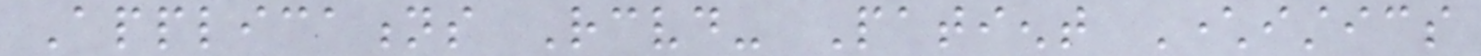Applications Received- Patient Characteristics
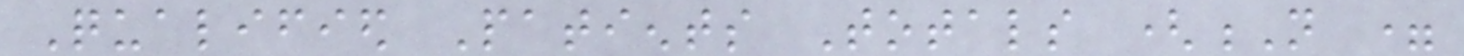Qualified Patients Totals (N =
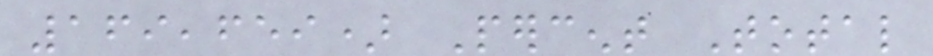169,659) Percent Total
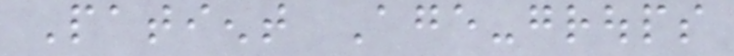Patient Age-groups
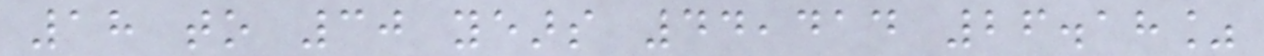18 to 30 years 44,414 26.18%
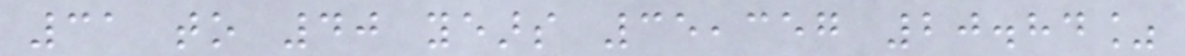31 to 40 years 35,357 20.84%
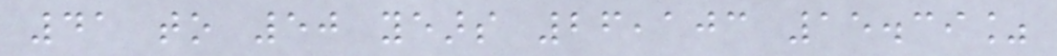41 to 50 years 26,103 15.39%
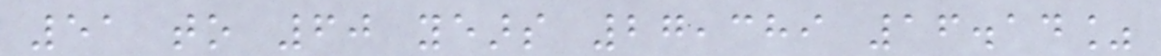51 to 60 years 27,389 16.14%
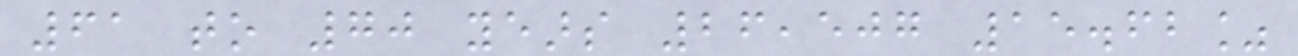61 to 70 years 26,507 15.62%
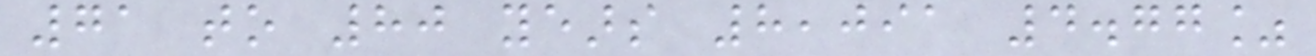71 to 80 years 8,091 4.77%
